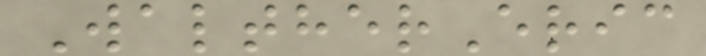WaltherEric
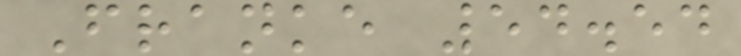Franke 54.54
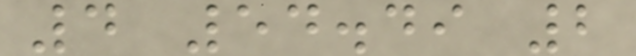4 54.49 2
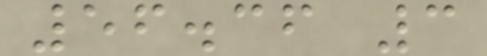56.36 3
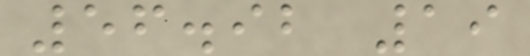56.92 19
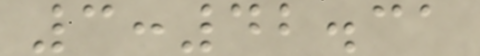3:42.31
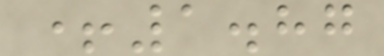+1.87
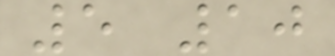5 10
